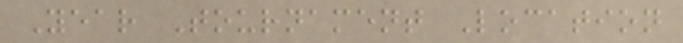Year Tournament Location
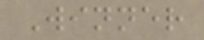Winner
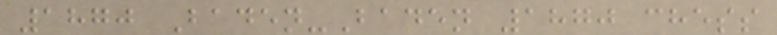1870 Baden-Baden 1870 chess
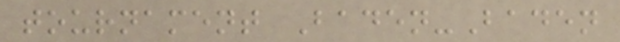tournament Baden-Baden
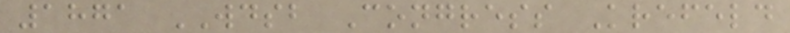1871 WDSB Congress Krefeld
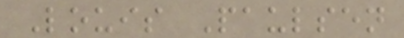Louis Paulsen
